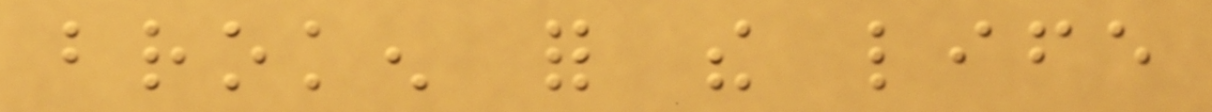broken for the life
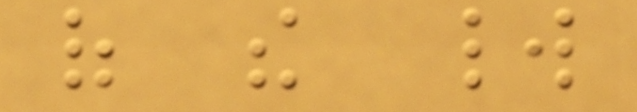of the world
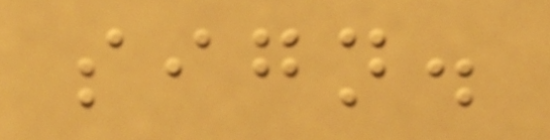sign.
